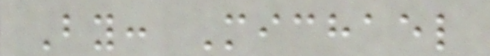By: Michael
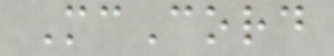McCord
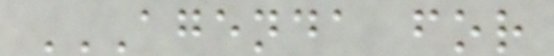AGENDA FOR
